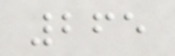265
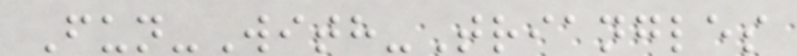Fun-With-Triangles
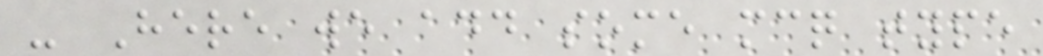- Here we add some mcq type
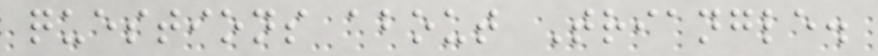questions about Triangle.
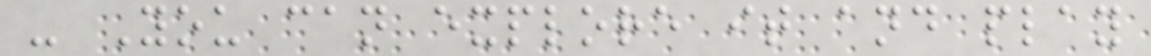- You can explore it and play
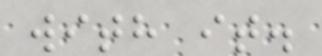with it.
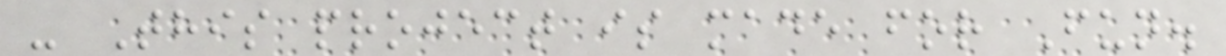- This project is made for Fun.
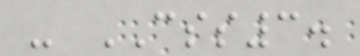- CSS3.
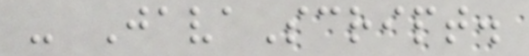- JavaScript.
